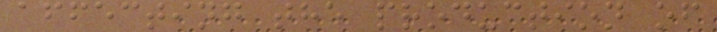affecting the production of
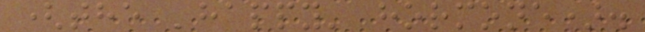(the 'happy' hormone).
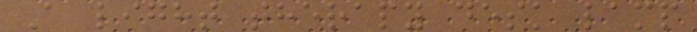A light therapy desk lamp
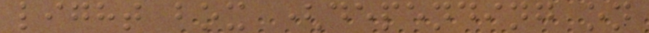light box (depending on
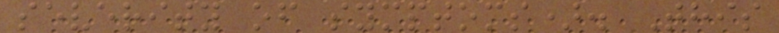severity of symptoms). This
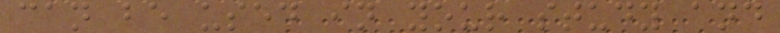can be used in your study and
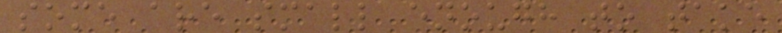some are small enough to take
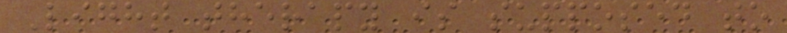Light therapy is supposed to
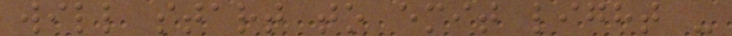will start to emit light -
